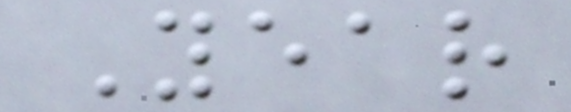Year
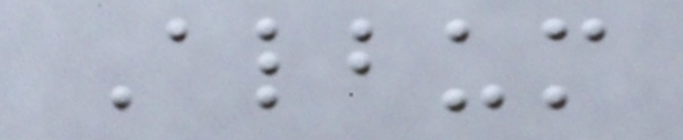Album
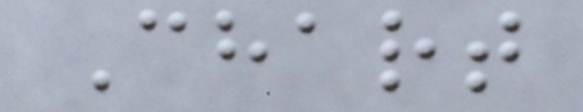Chart
